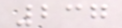237
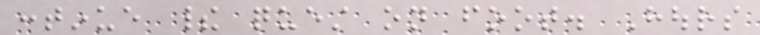continue their quest on foot. Hours
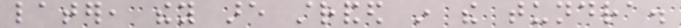later, they are stranded in the tundra.
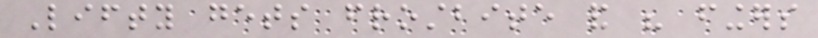Lifty gets frostbite and his fingers
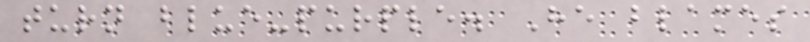turn blue-purple. He blames
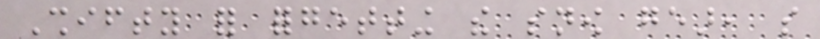Shifty for forgetting the snow gear, so
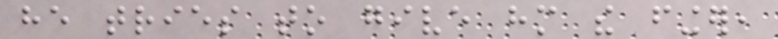he tries to give him the finger,
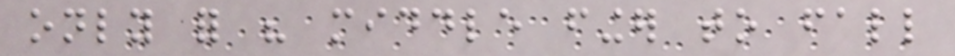only for his middle finger to fall
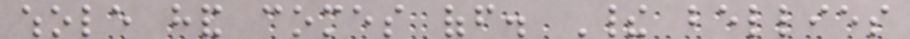whole hand comes off. Their bellies
